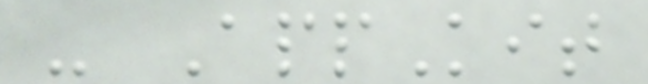- AppKit
